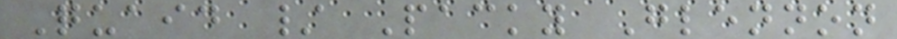Quaid / Packy Glennon
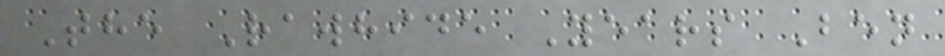The Rawhide Years Ben
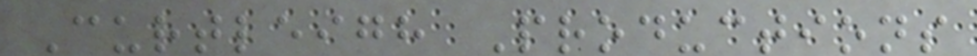Curtleigh Productions
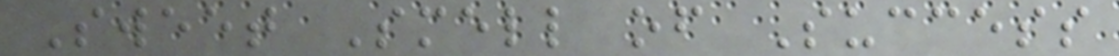Sweet Smell of Success
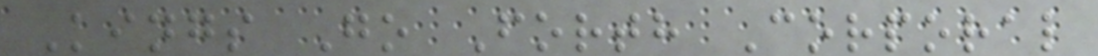Kings Go Forth Corporal
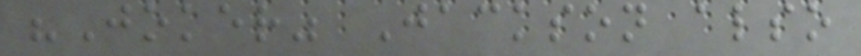"Joker" Jackson also
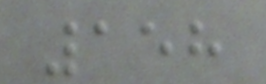158
